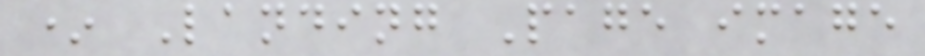* Landing Page image
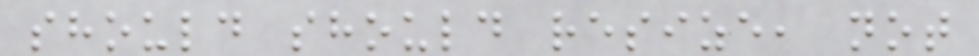should should resize, not
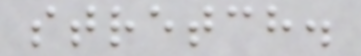stretch.
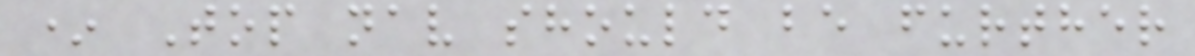* Top nav should be further
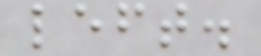left.
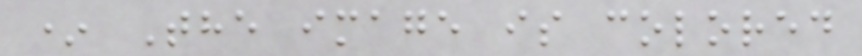* The image is colored
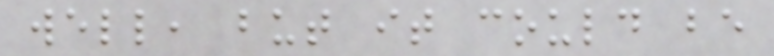well, but it could be
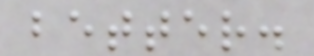better.
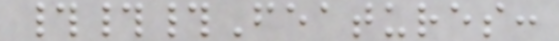###Features:
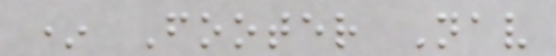* Footer Nav
